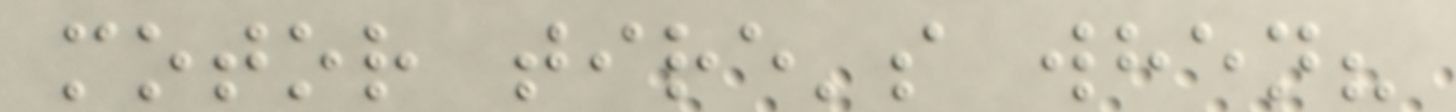motor tire's when?
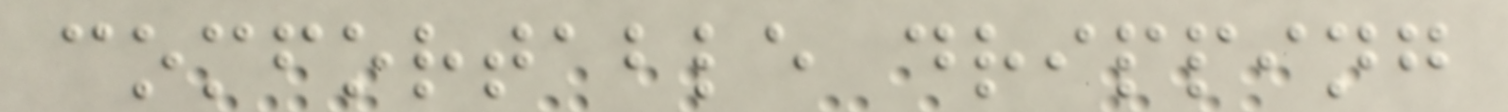comfortable dripping
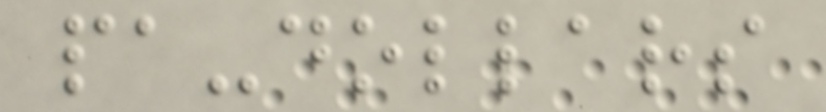pa-dollars
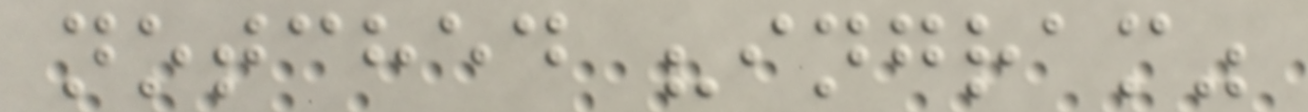notched "ingram"
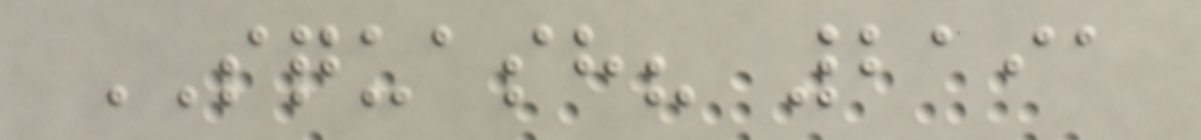SQUASH? 2191
